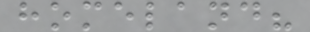homeland?
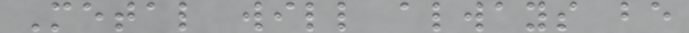Metal will always be
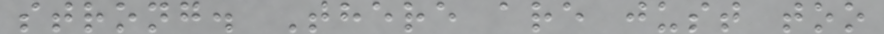strong. There are just too
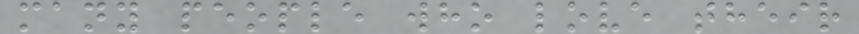many people who love their
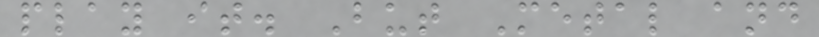play it. But Metal and
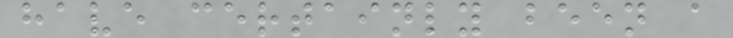have certainly been a
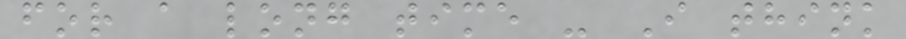for a long time - I think
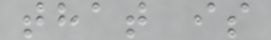that is
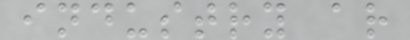industry ar
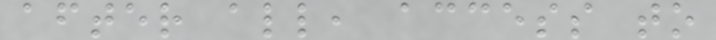after all, access to
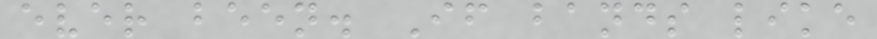ever been. If bands like
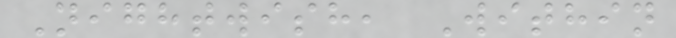Nightwish, Within
